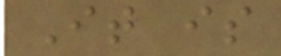It is
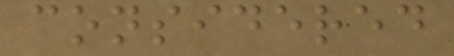considered
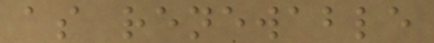as renewable
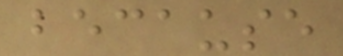because
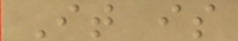It is
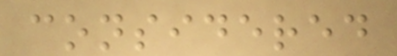considered
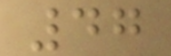47
